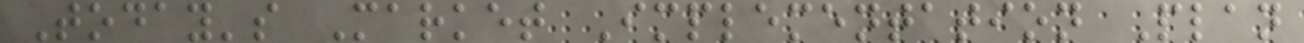Today's Market Implementation Plan
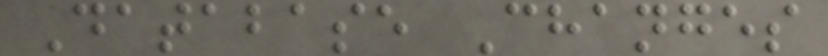Database Changes
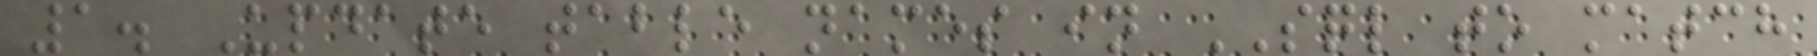1. Update table names in SQL to match
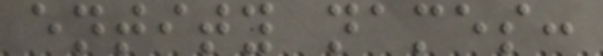entity names:
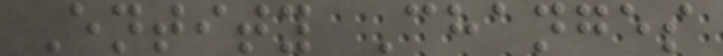Entity Changes
